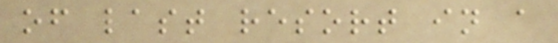of last resort in a
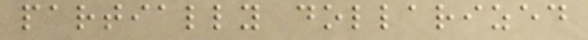partially dollarized
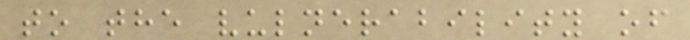to the vulnerability of
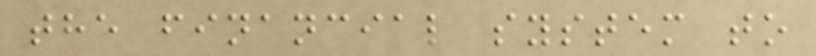the financial system to
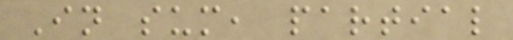In sum, partial
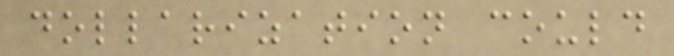dollarization could
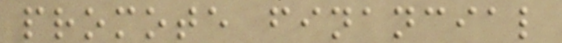promote financial
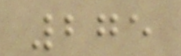275
